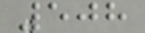508
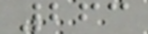263
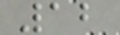12
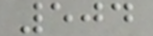504
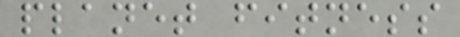planet fitness
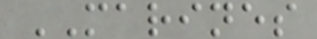MARINES
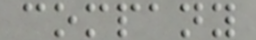company
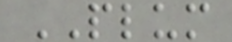PLUM
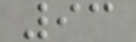93
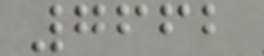7662
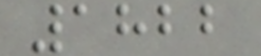1822
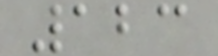123
